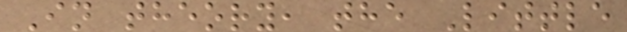In theory, the Little
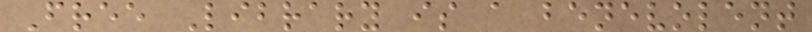Free Library is a benevolent
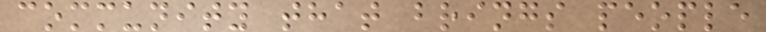community that brings people
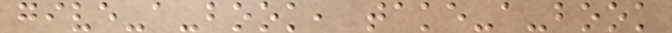give-a-book, take-a-book
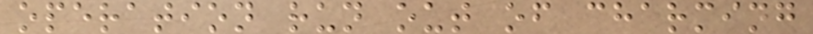operation run out of charming
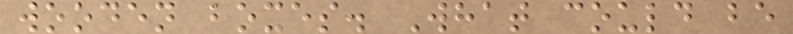wooden boxes. What could be
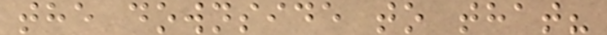the downside to that?
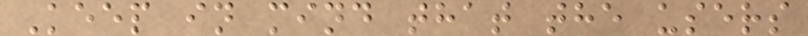Keep in mind that the users
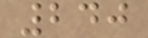240
